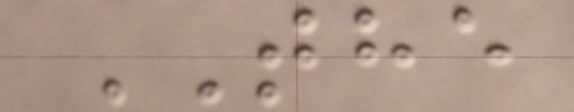THE
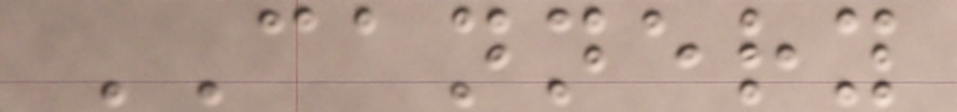CANNERY
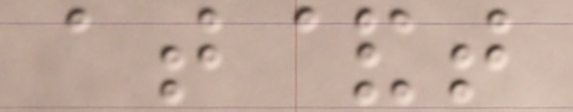at&t
